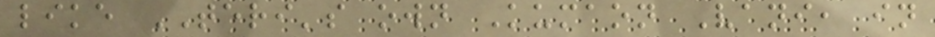like TERI's own Kumaon Vani, in
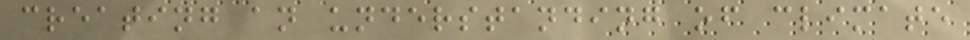creating an understanding of climate
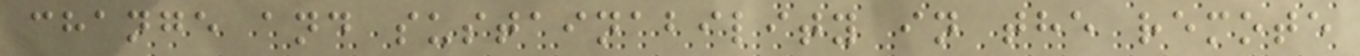change and sustainability in the remote
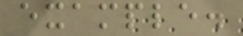example.
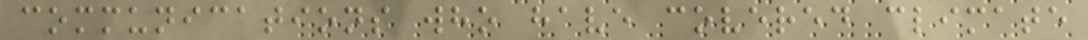communications who have covered climate
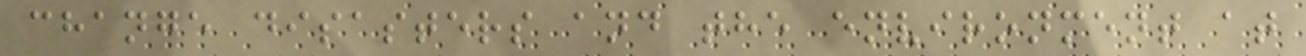change disasters and the environment at
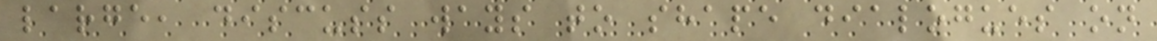large, discuss ways to shape dialogues on
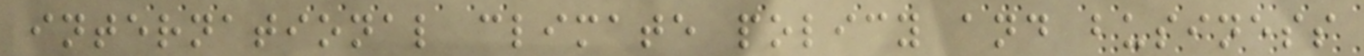international climate policy and business
